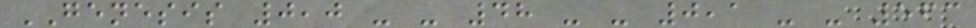GENESIS 0,0 - - 48 - - 0,1 - - 563
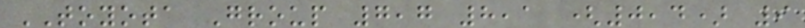TOYOTA Group 7,7 8,1 (0,4) 9
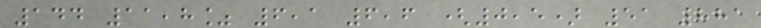144 11,8% 6,1 6,6 (0,5) 51 881
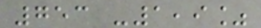753 -1,9%
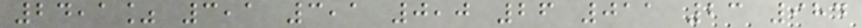24,1% 3,1 3,1 0,0 26 011 23 984
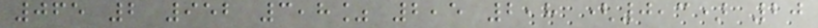065 2 952 3,8% 2,5 2,8 (0,3) 20
